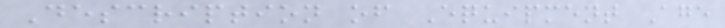Description of Equipment Age
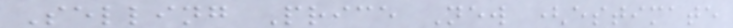Selling Price New (estimate
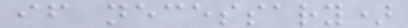if necessary)
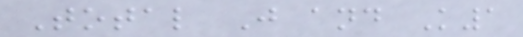Total J and K1
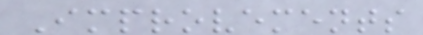Improvements
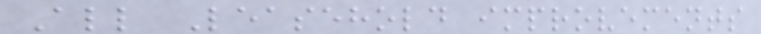All Leasehold improvements
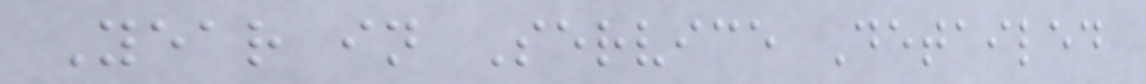Year in Service Detailed
